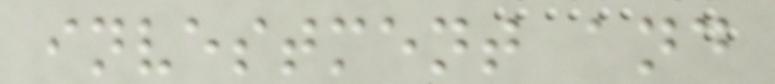investment and
